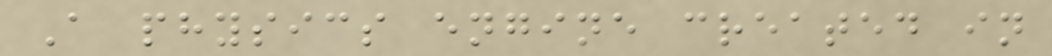A physics engine created in
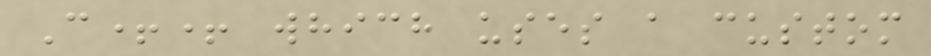C++ which uses a custom
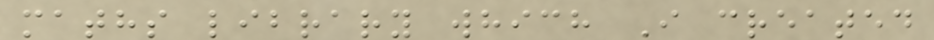maths library which I created
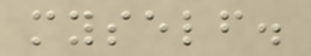myself.
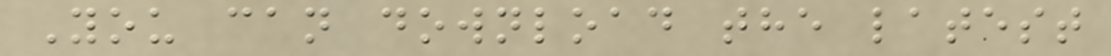You can download the latest
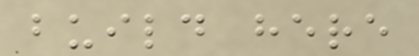build here
